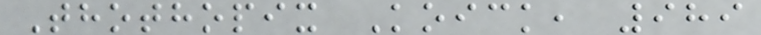Thothopix Koick, 989
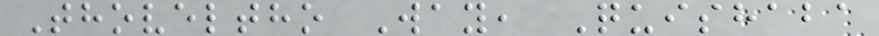Thoveltho Way, Quishaba
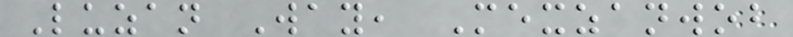Luzan Way, Mexzanwob
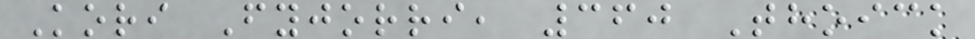Kori Fyjorri, 360 Thoick
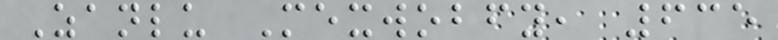Zanlu Mexwobfy, 635
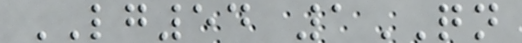LG54 1QN
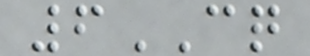6CQ
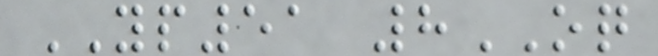YP51 8OQ
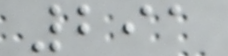291
